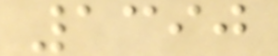1390
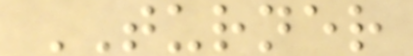TURNER
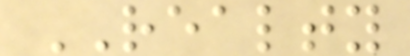REALTY
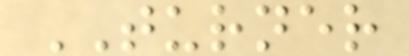TURNER
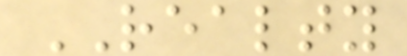REALTY
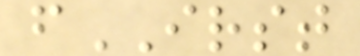fIRST
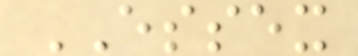ESSEX
